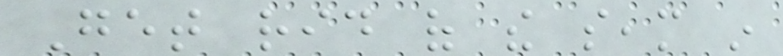Get rid of the seam in
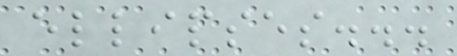ellipses...
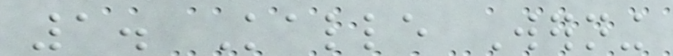1. Kalle Werning
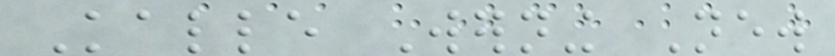Kalle Werning New
